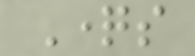Questions
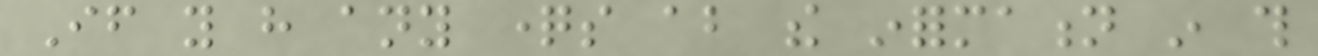If you have any questions about the information in this
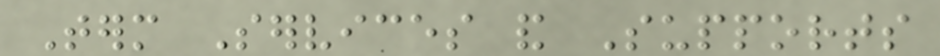Term Services and Supports
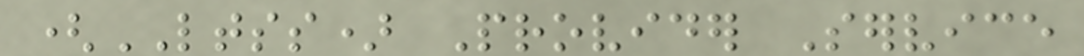(LTSS) Provider Service
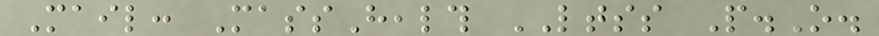Mail: MassHealth LTSS P.O.
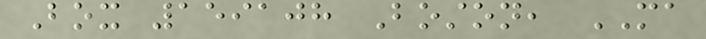Box 159108 Boston, MA
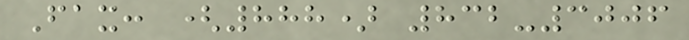Fax: (888) 832-3006
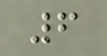6
